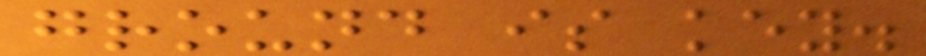ground is key.
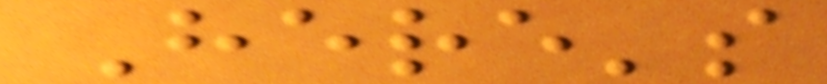Here's
